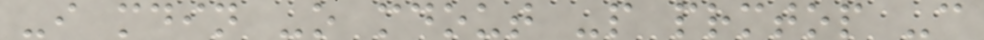-i mdin -o mdout -p prmtop -c
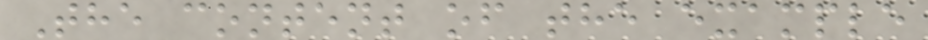The content of the example
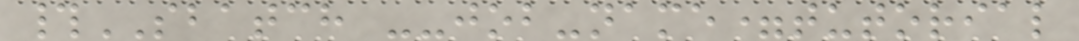#SBATCH --job-name=tutorial
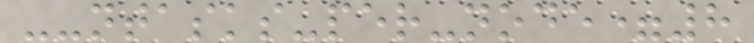--ntasks-per-node=8
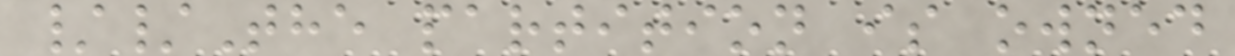//The partition is owned
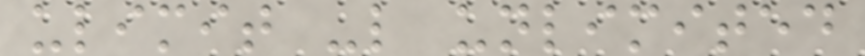ulimit -l unlimited
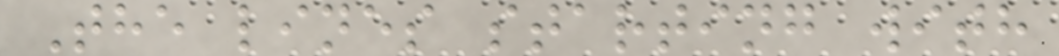The lines starting with
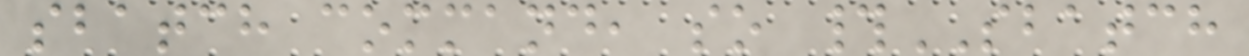sbatch command, so #SBATCH
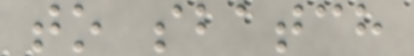to sbatch
